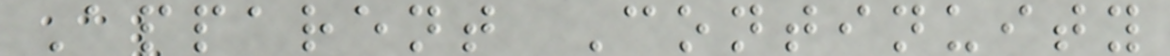Apparent Continuity
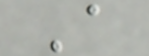A
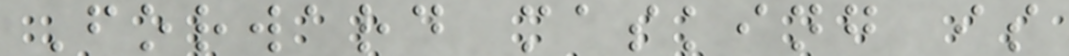Forward masking is
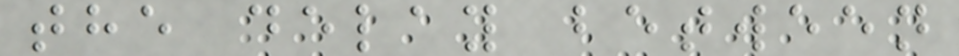the delay between
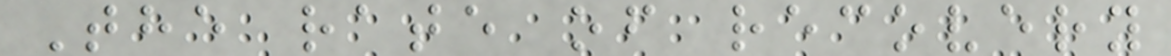The rate of recovery
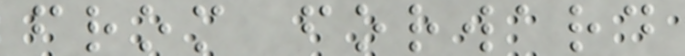from forward
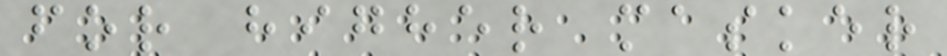for higher masker
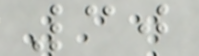30
